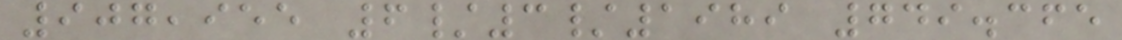907,955 6/3/1989 749.365
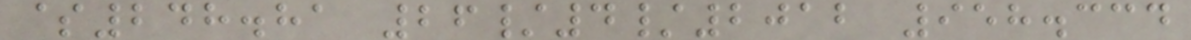$248.81 26/4/2012 958.334
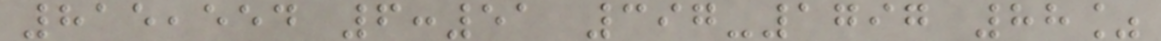815,554 6:51 397-1797 88%
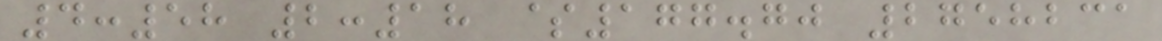4:58 2:18 $177.70 2758231
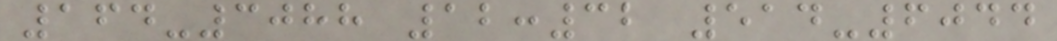164-3088 12:32 514-6044
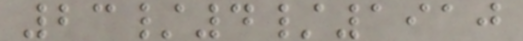23/4/1910
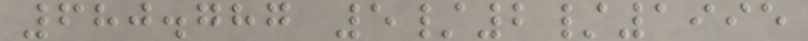680.787 5/2/1995
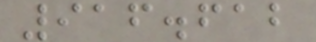916.612
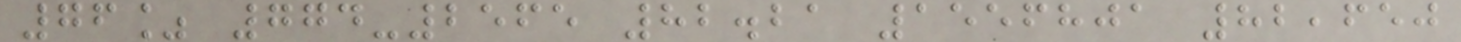76% 774-2565 82.21 1556801 82,650
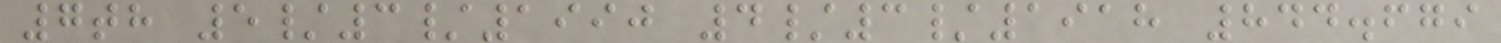7th 5/3/1990 4/3/1918 844.679
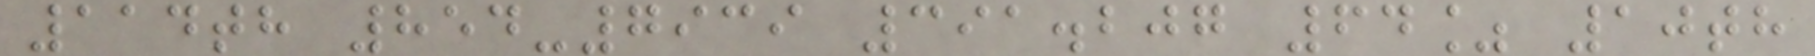114th 854-7939 391.207 64% 10th
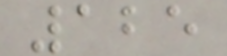125
